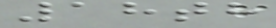18th
